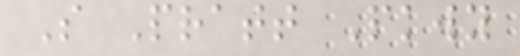S Pratt Pkwy
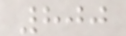800
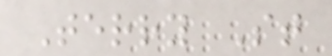Terry St
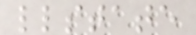llstate
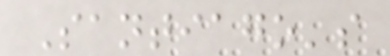Santiago's
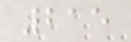215
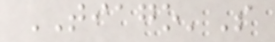TIAGO'S
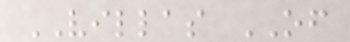VILLAS OF
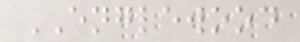ENGLEWOOD
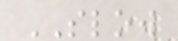SLOW
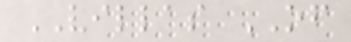VILLAS OF
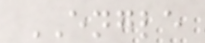ENGLE
